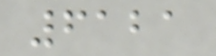6121
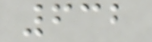632
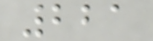221
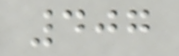407
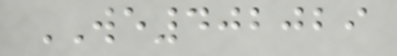WE402029
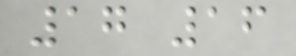17 16
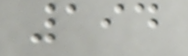194
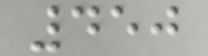450
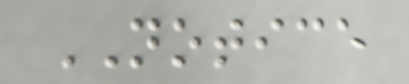NOTICE
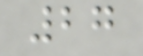27
